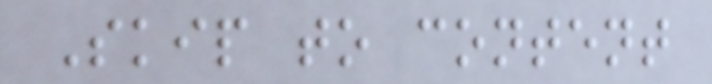Skip to content
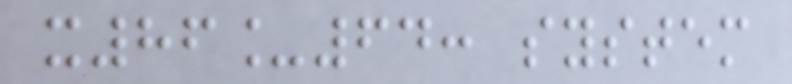x86_64: system
